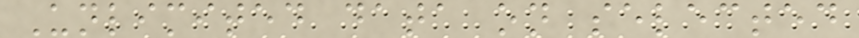Unlimited data on selected
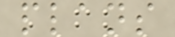plans
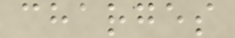charges
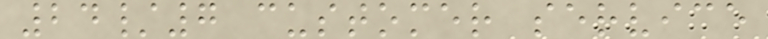24/7 customer service
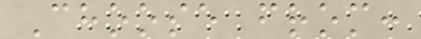Choose from:
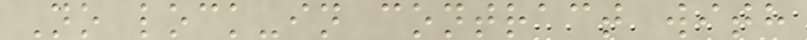No lock-in contract with
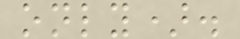only).
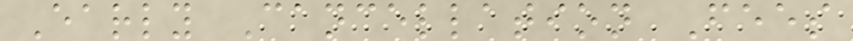Early Cancellation Fees
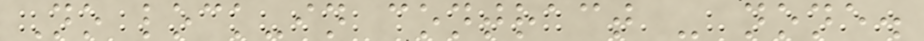No lock-in contract - none.
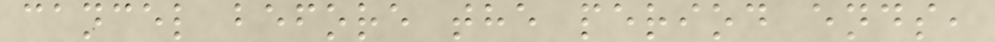cancel before the period ends,
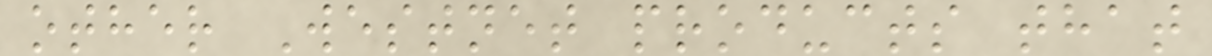other Westnet products that
